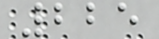225
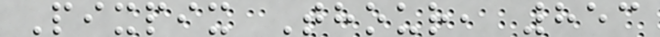Pixpix Thour, 853
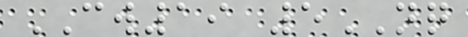CW19 5NQ
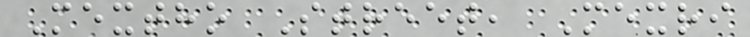Mextho Street, Mexri
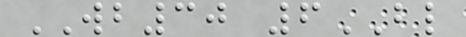WB30 6BL
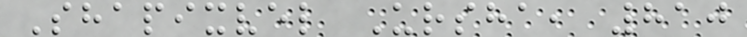Shapixvel Ursha, 810
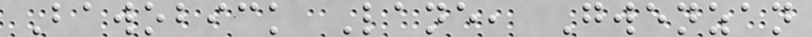Bawobick Lane, Gwenzan
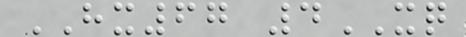HX67 4XQ
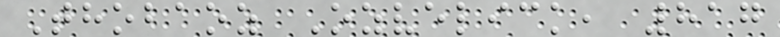Thobaoz Ozvelick, 817
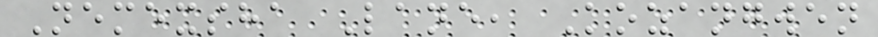Nemexsha Lane, Kozangwen
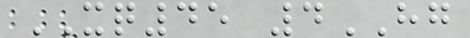XQ45 4HG
